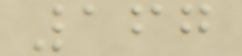167
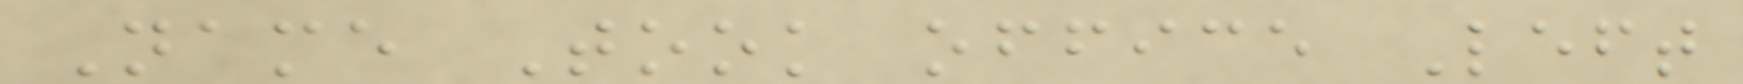Name Took office Left
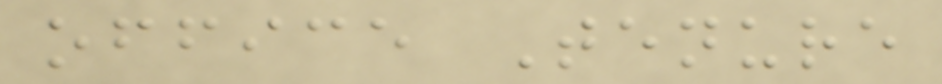office Tenure
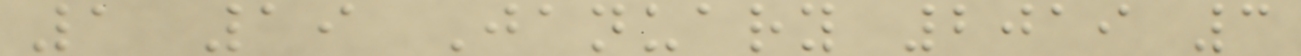1 19 January 2019 3
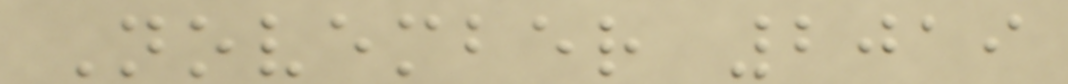November 2019
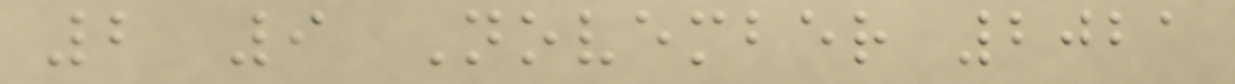2 9 November 2021
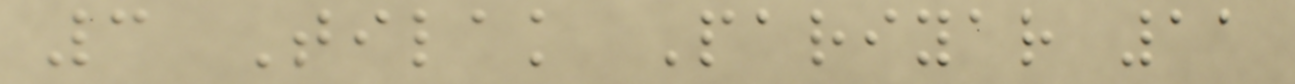3 Tilak Pariyar 11
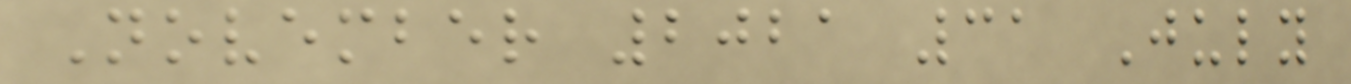November 2021 31 July
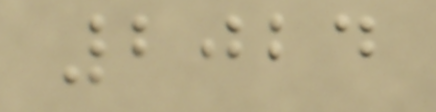2024
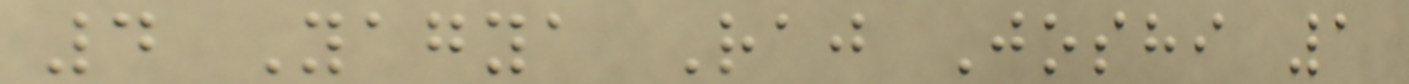4 Yagya Raj Joshi 1
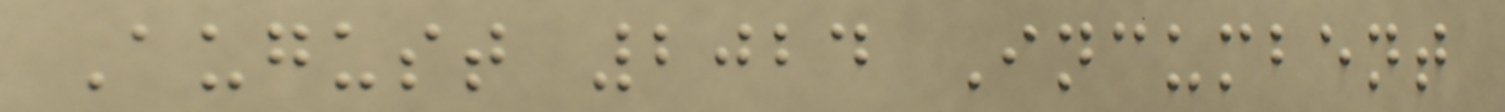August 2024 Incumbent
